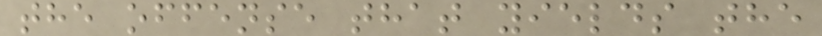the offense that yields the
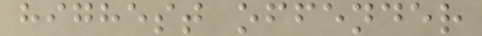highest offender
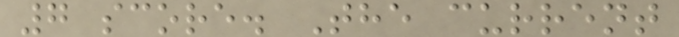7 score. The current
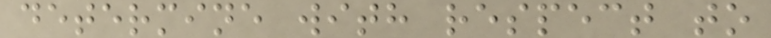determine with respect to
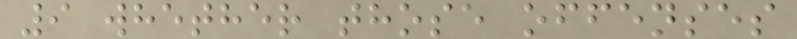9 whether those offenses
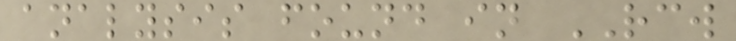analysis found in RCW
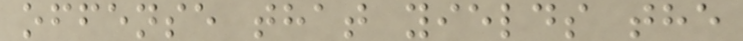offense that yields the
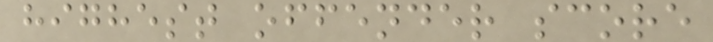highest offender score
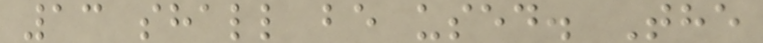13 shall be used. The
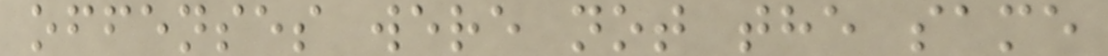offenses were not the same
